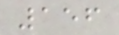156
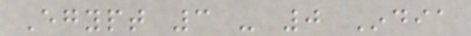Egypt 3 - 0 India
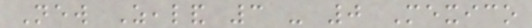New Zealand 3 - 0 Mexico
